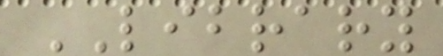LIBRARY
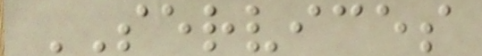SERVICES
